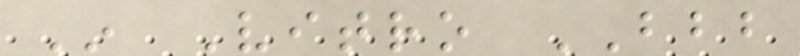In Vitro BBB
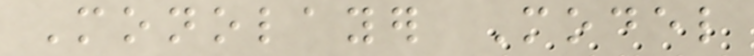Monolayer Model
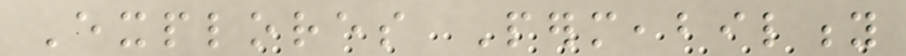Explores Permeability
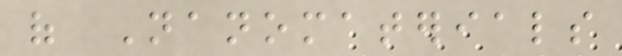of Nanomaterials
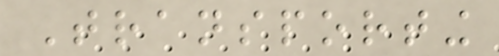Transporting
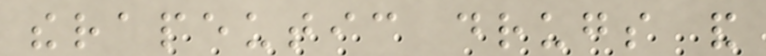therapeutic drugs and
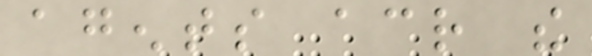agents across the
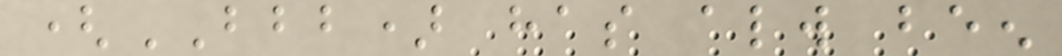(BBB) has always been
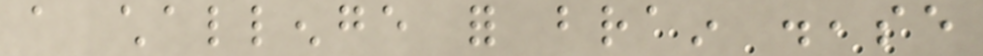a challenge for brain disease
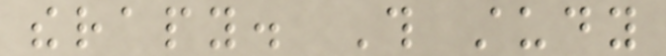therapy. This study
